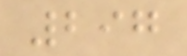297
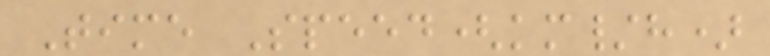Time Speed(km/h)
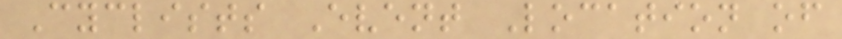Cyclists Event Location of
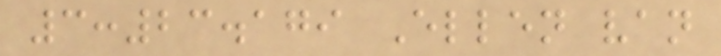3:23.179 Ellen van
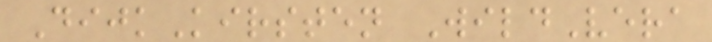DijkKirsten WildVera
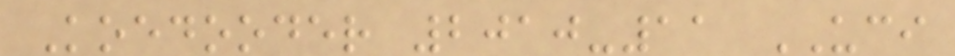Koedooder 2010-11 UCI
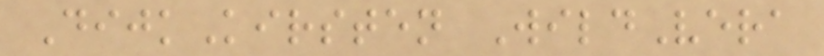DijkKirsten WildVera
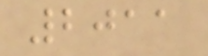2011
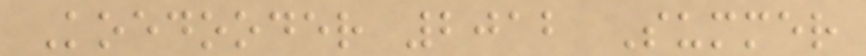Koedooder 2012 Summer
